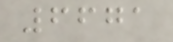6671
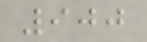900
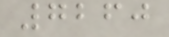7260
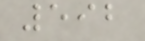592
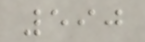590
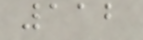112
